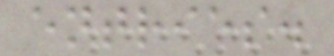entries.
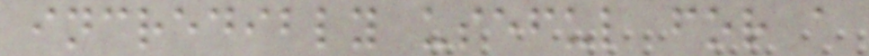incredibly useful for a
